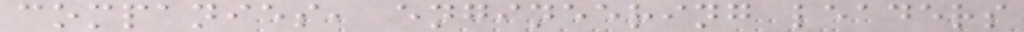companies, engineering leaders
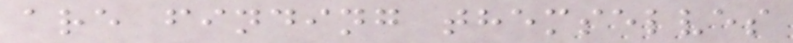are finding themselves
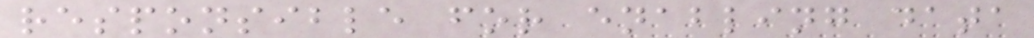responsible for enabling data
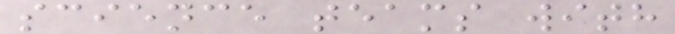science teams with
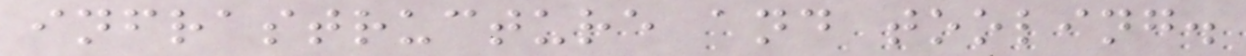infrastructure and tooling.
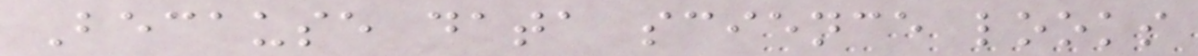Because data science looks
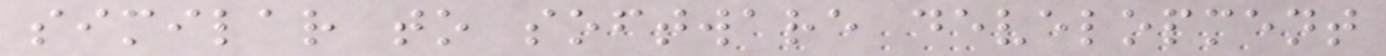similar to software development
